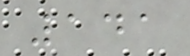141
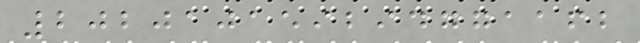202010159294771162
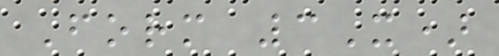Form 3X)
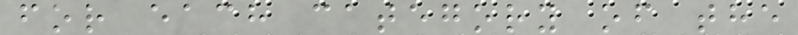for each category of the
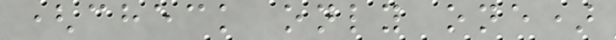(check only one)
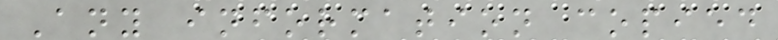Any information copied
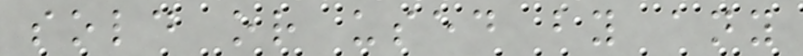sold or used by any
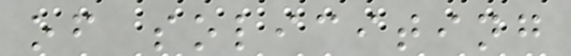of soliciting
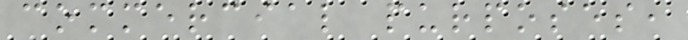commercial purposes,
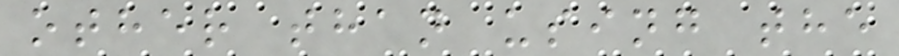other than using the
